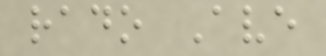rado Ave
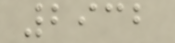2932
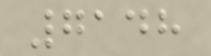7148
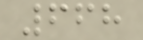668
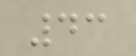43
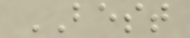BEST
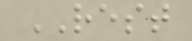REST
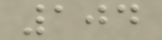104
